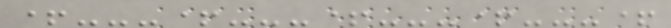+---+---+---+---+
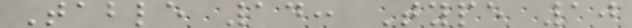Table 14: Type 10
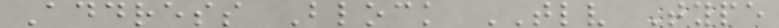Address Block TLV Type
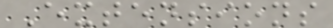Extensions
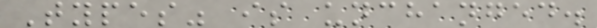Types" is unchanged.
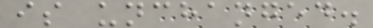is unchanged.
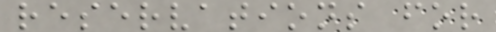reservations for
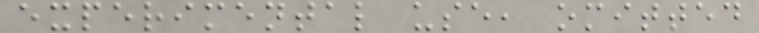experimental use, omitted
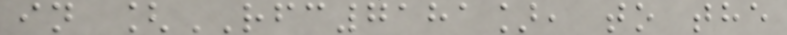in [RFC7181], to the
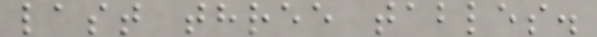last three tables.
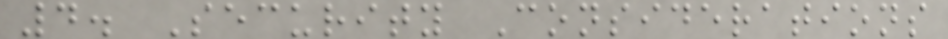4. Security Considerations
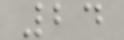24
